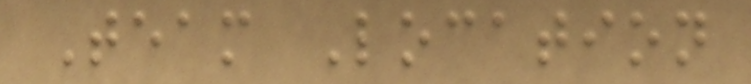Team Location
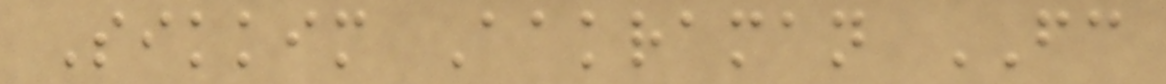Sikkim Aakraman FC
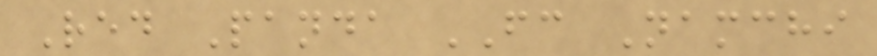Red Panda FC Namchi
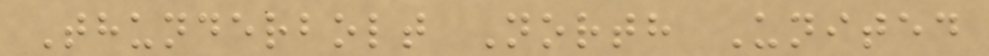Thunderbolt North United
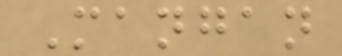Mangan
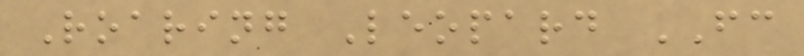Roaring Leopard FC
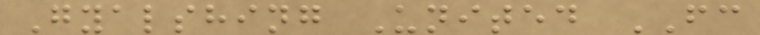Gyalshing United FC
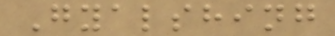Gyalshing
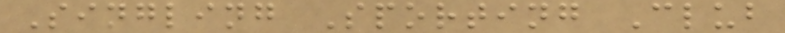Singling Sporting Club
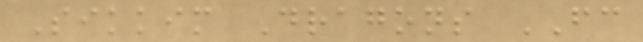Sikkim Dragons FC
